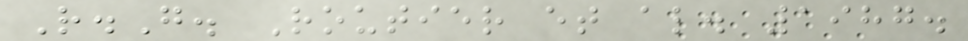R.G. Routier et al. 1987.
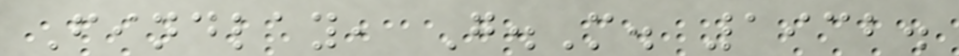Findlay, G.M. 1932.
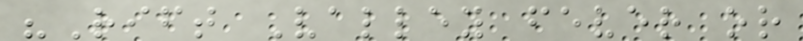"Rift Valley fever or
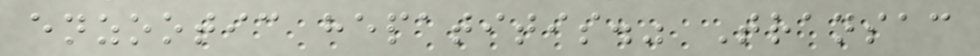enzootic hepatitis." Transac
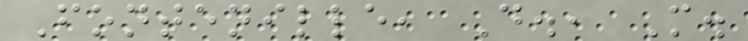Fontenille, D., M.
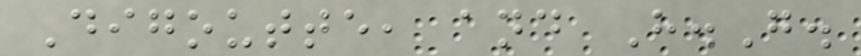Digoutte, and H.G.
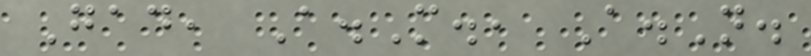Gad, A.M., A.N.
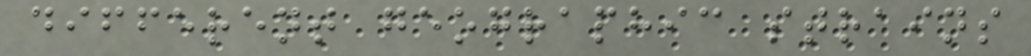different geographic strains
